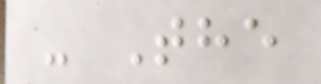- The
